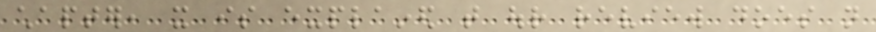chapter, it is explained that our review does not
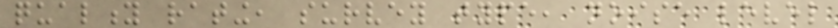quality rating, survey type, noise level
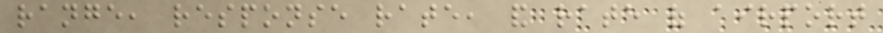range, response rate, and rate of airport
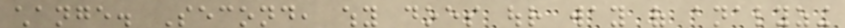change. Second, why does our way of analyzing
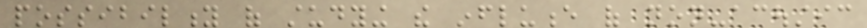possibility of studying the influence of non-acoustic
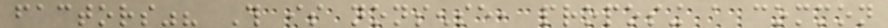factors"? This is nonsense, proposing a common
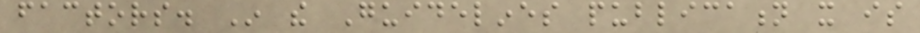factors. In the Guidelines publication it is
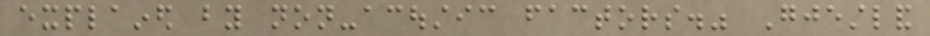explained by non-acoustic factors." Gjestland
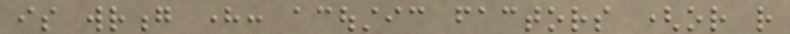is wrong here: acoustic factors (or rather
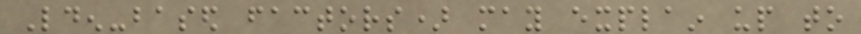Lden-based factors) may explain up to
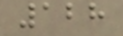128
